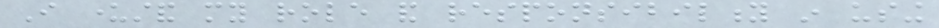I understand my role and responsibility in using
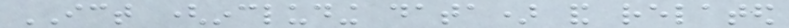ICT (including data) and related
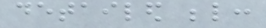detailed below:
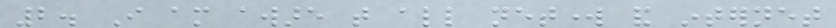2. I am aware that all network and internet
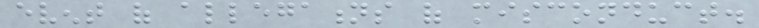event of allegations of misconduct.
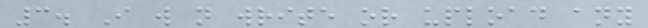3. I will not write or upload any
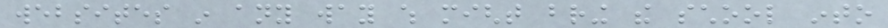websites in any way which might bring the school into
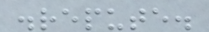disrepute.
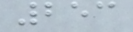253
